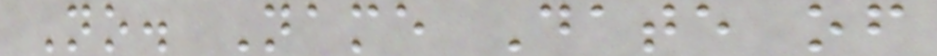No. Name Date of
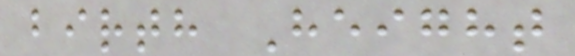birth Height
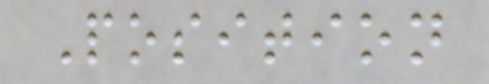Position
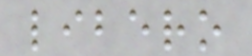libero
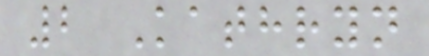2 Kathryn
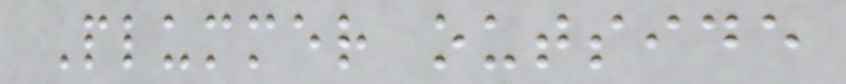Plummer outside
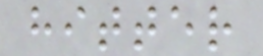hitter
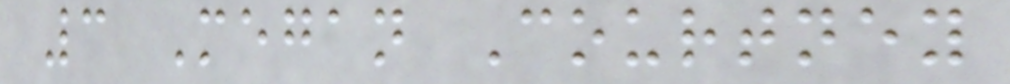3 Megan Courtney
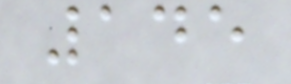145
